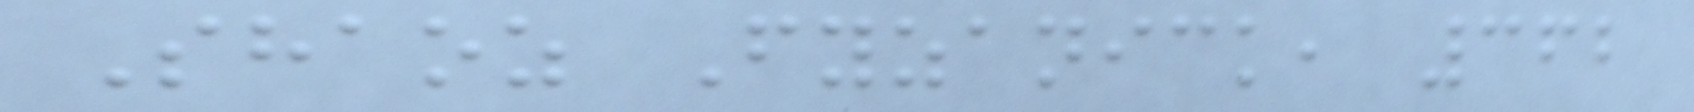Shaoz Fyzanick, 362
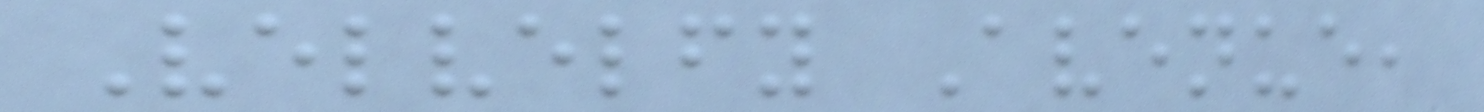Velvelfy Avenue,
